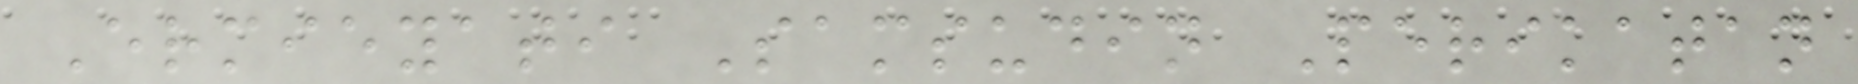Ermieyati Samsudin Perikatan
